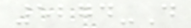5274-D
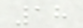18
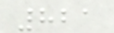821
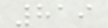819
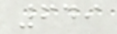649
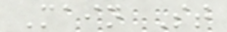Main St
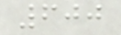600
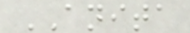ANITA
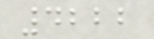4222
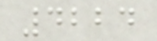4224
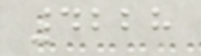4228
